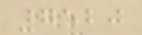7520
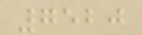7520
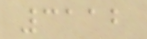3112
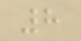8
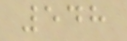548
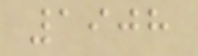1908
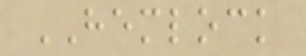HEMLOCK
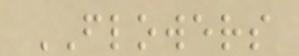FLOWERS
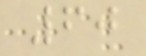60
